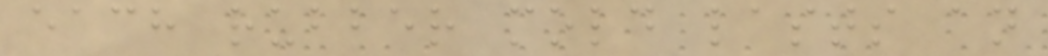each rubber mold lasts an
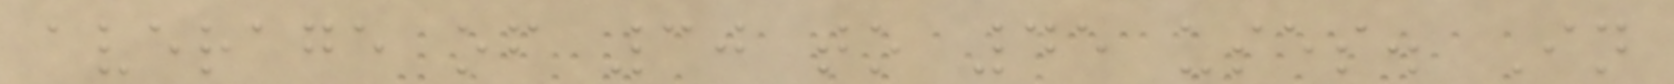average of 30 to 45 uses. In
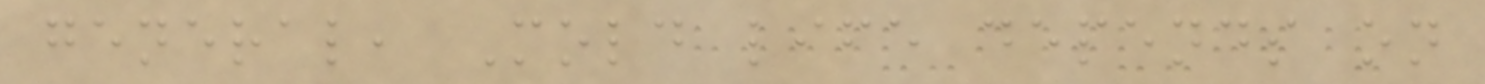general, Mold life depends on
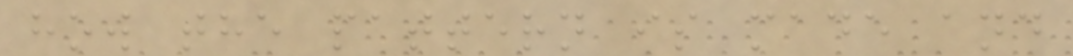how the pattern is made and
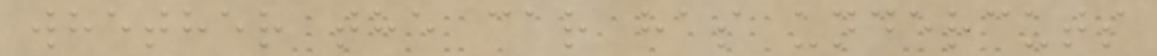whether the car has undercuts
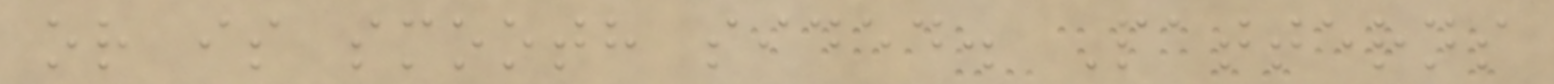or is smooth sided. Patterns
